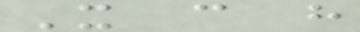It can have
